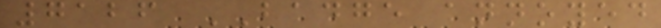7126 BADGE annoyed
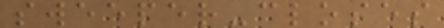sweeper-closes
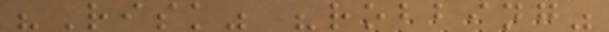"Risk" "robbing"
